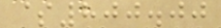$800.00
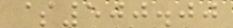$500.00
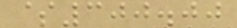$300.00
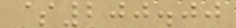$200.00
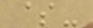$-
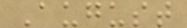August
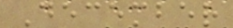December
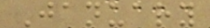January
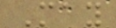May
